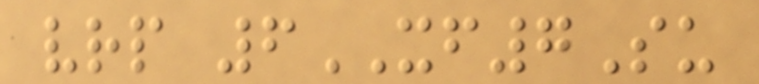vrp 6XF7Su
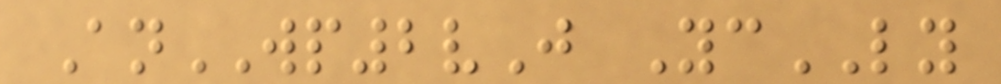AnWP2vJ YcLY
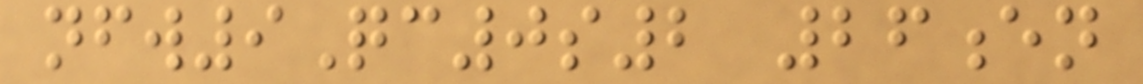nfw9Qc0s2 26en
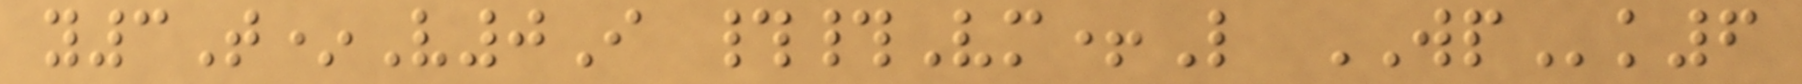y3T*V0I ##Vm+L WPk6
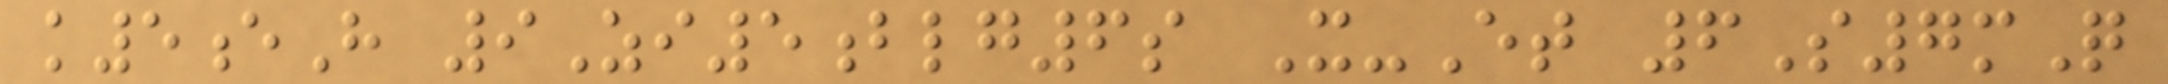k5eH 9Zi5blg6s X-Et 6S7mQ
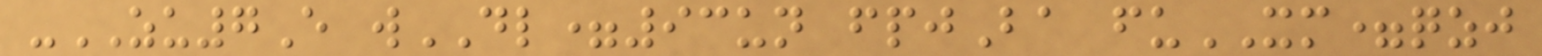-ZU7E wDL=93un fpjBa fuXM=qzj
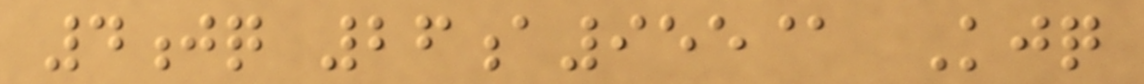4jq 26a955@ Kjq
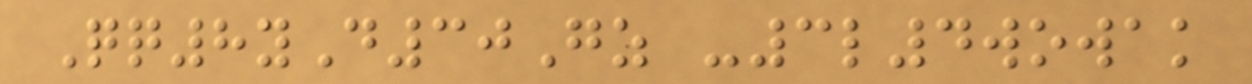Qq8yD30Gz -3l4wowak
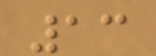13
